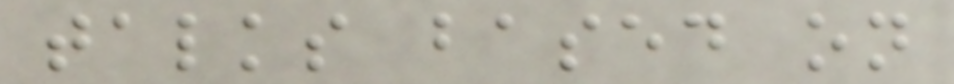talks based on
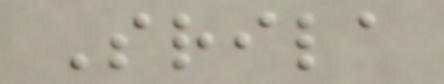Srila
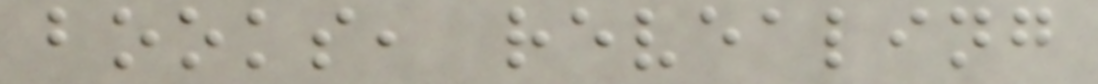books, revealing
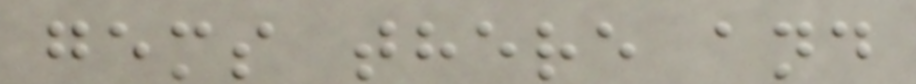gems there and
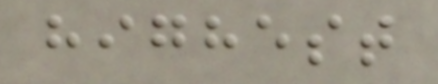highest
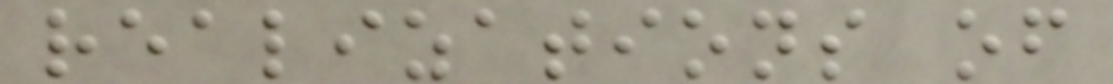realizations of
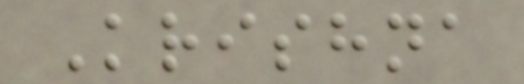Krishna
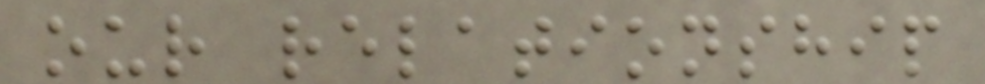our relationship
